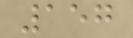157
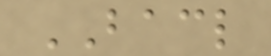BACL
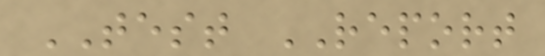TEST REPORT
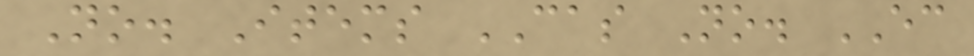No. Items CAS No. EC
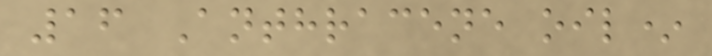16 Anthracene oil*
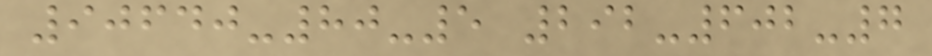90640-80-5 292-602-7
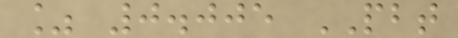% 0.005 PBT
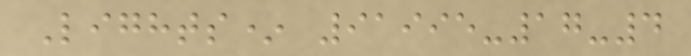Lights* 91995-17-4
